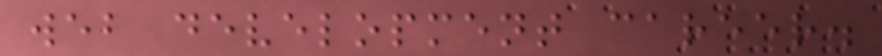web development career.
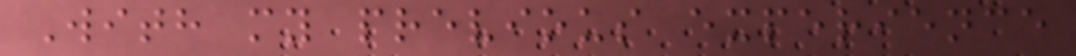With my previous experience
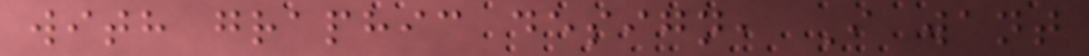with graphic design, I want
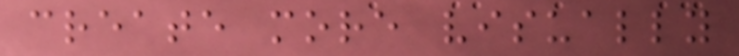create more visually
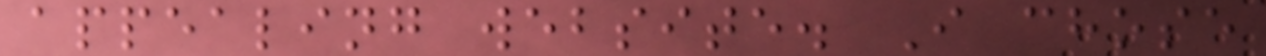appealing website. I chose
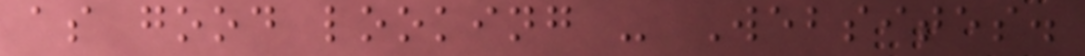as good looking - Websites.
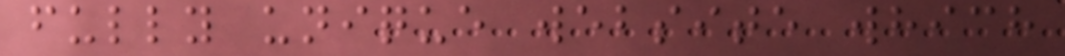fully unique website which
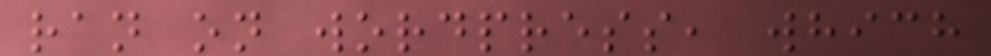ran on wordpress, which
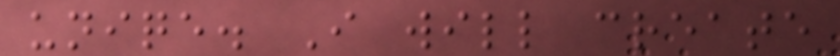uniqe. I will create
